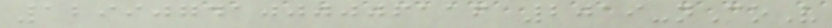12990741000006116 2019-nCoV
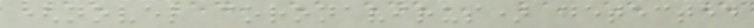(novel coronavirus) detected
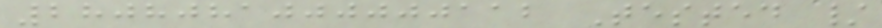2808081000000112 Tested /
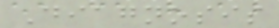Diagnosis
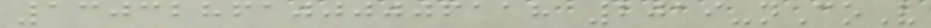13032861000006118 2019-nCoV
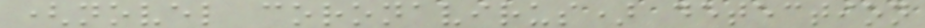(novel coronavirus) detection
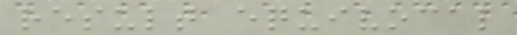result equivocal
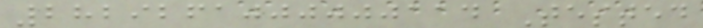2829261000000114 Tested
